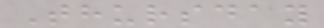Thursday
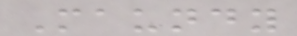Maundy
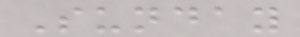Sunday
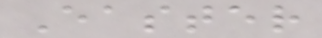Easter
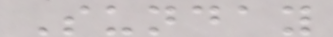Sunday
